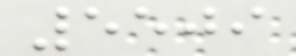5509
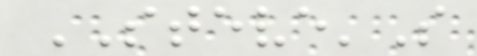STEVE'S
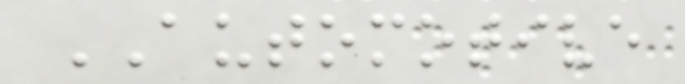AUTOMOTIVE
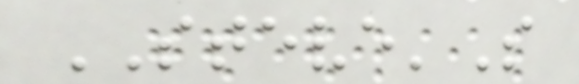STEVE'S
